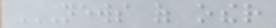NEWS OF OTHER
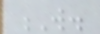W.
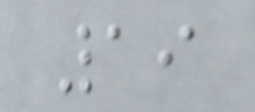19
